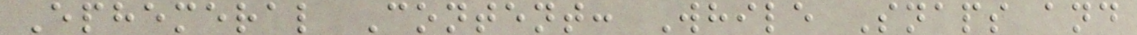Ephemeral Content: While Snaps and
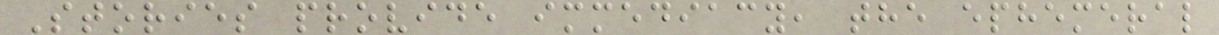Stories provide immediacy, the ephemeral
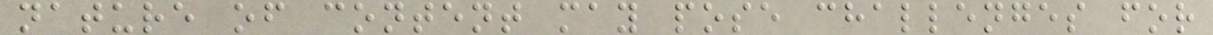nature of content may pose challenges for
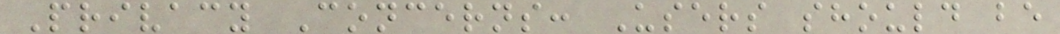Privacy Concerns: Users should be
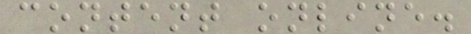content online.
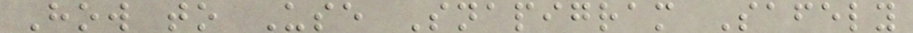How to Use Snapigram Safely
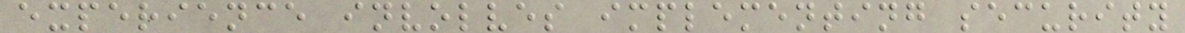experience involves implementing security
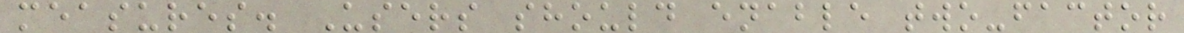measures. Users should enable two-factor
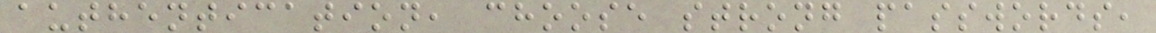authentication, choose strong passwords,
